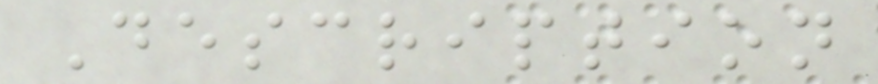Description
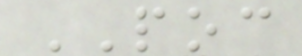POC
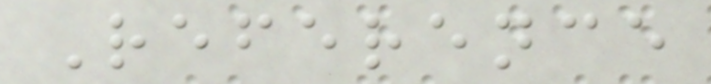Reference
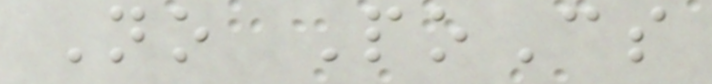No PoCs
